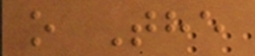o The
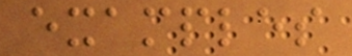examples
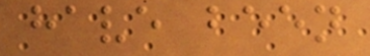have been
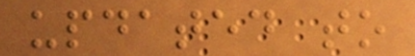updated to
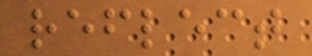reflect
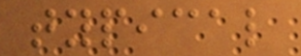typical
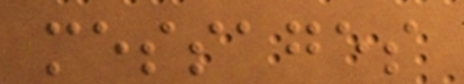messages
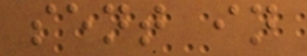sent in
